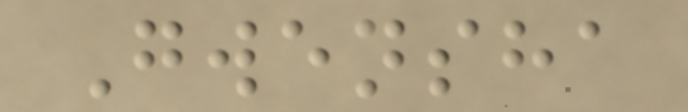Gwensha
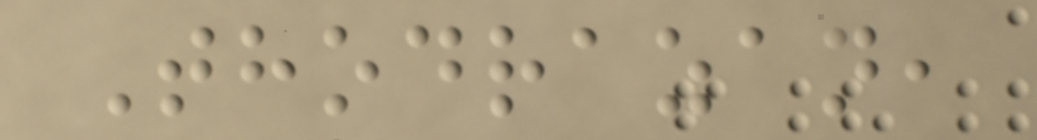Thodrazan,
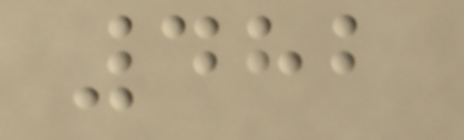482
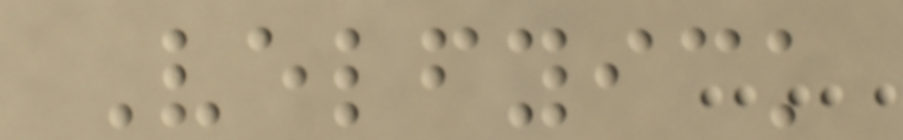Velfyick
